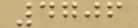4706
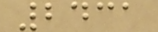2431
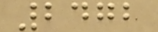2472
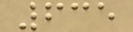635
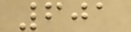601
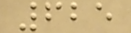625
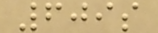609s
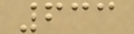633
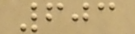603
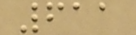611
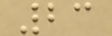23
